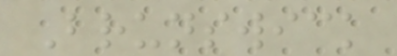Brunswick
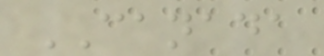CANADA
